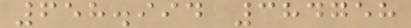658.994 384758
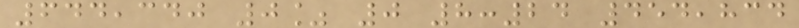644,340 0% 0 8:24 454,834
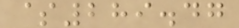$289.47
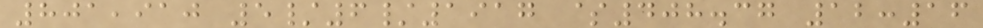801,910 5/6/1917 $408.37 12:16
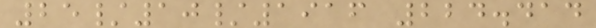25/10/1916 224.414
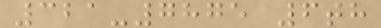321-7875 6th
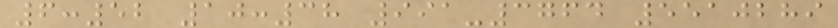6:52 10:38 991-3764 5510289
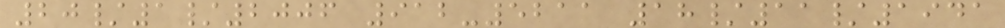20/1/2006 912-5211 18/11/1941
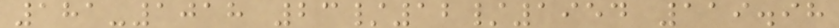181-1018 23/12/1954 119.98
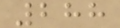288
